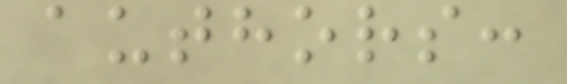authors:
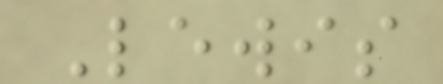Lewis
